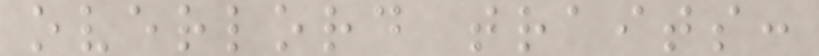overlord traits:
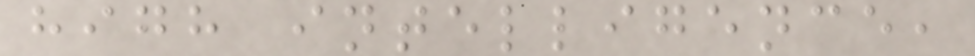high intelligence,
